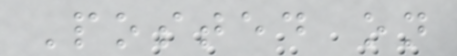Posted on
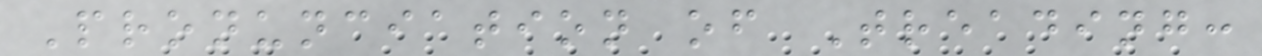Pronunciation of Treading:
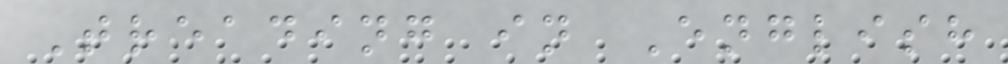Treading in English
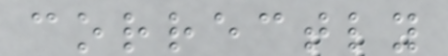correctly
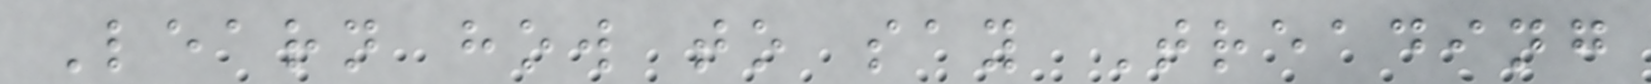Learn how to say Treading
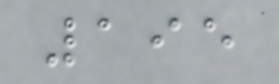195
